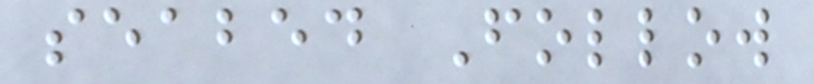seabed Follow
